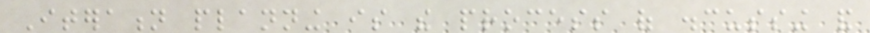Iteration planning is the process of discussing and
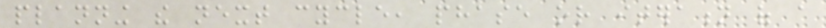planning the next cycle, phase or iteration of a
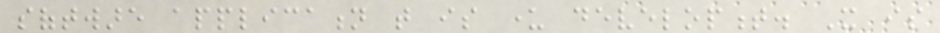software application that is under development. It is
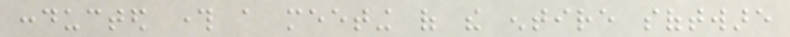conducted through a meeting of the entire software
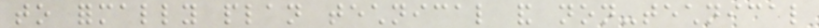to formally plan technical and non-technical
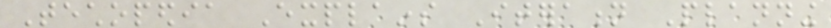Techopedia Explains Iteration Planning
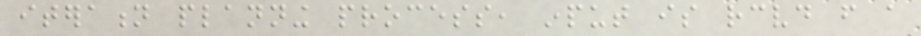iteration planning process, input is received from a
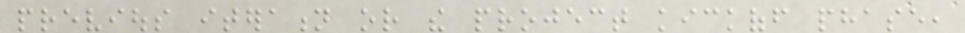previous iteration or the project kickoff phase,
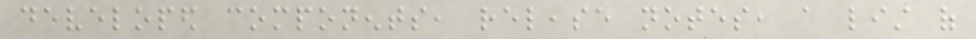developed components, release notes, a list of
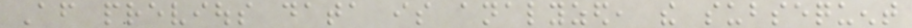After previous data is analyzed, the subsequent
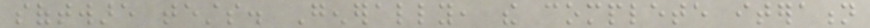software tests. Generally, the complete iteration
